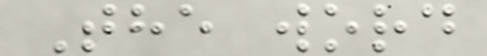The word
